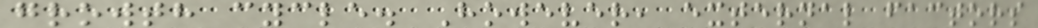growth cycle. However, external factors
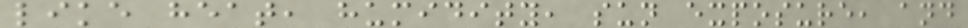like heat, humidity, sun exposure, and
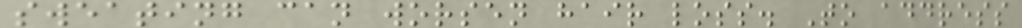sweating can worsen hair loss. To address
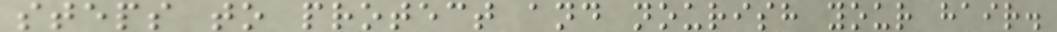steps to protect and nourish your hair.
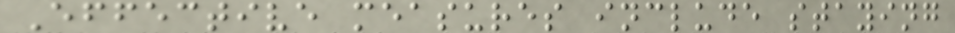Effective measures include staying
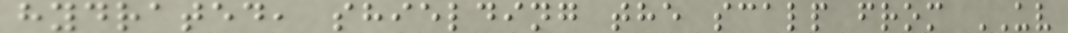hydrated, shielding the scalp from UV
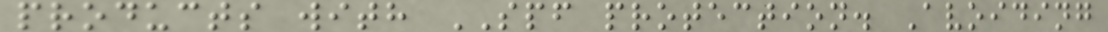products with SPF protection. Avoiding
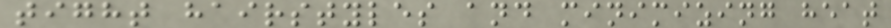tight hairstyles and minimizing heat
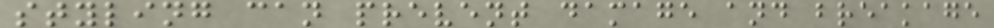styling can prevent damage and breakage
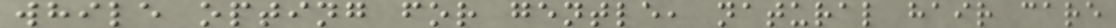while opting for gentle, natural hair care
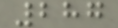287
